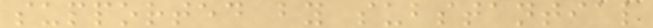supported by substantial
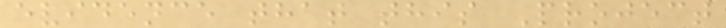evidence that this Project
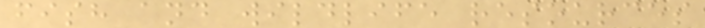fish and wildlife resources
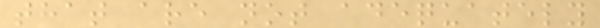that are not adequately
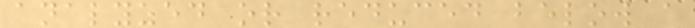analyzed or reduced below a
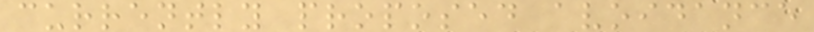currently proposed avoidance
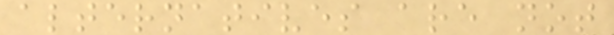alternatives are not
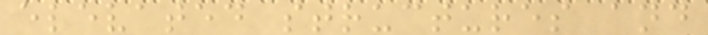elevated structures and
